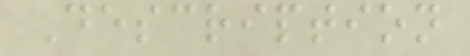Description
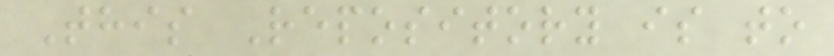This Repository is to
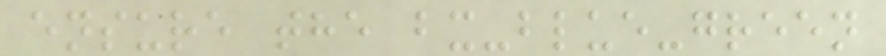ensure the bx-blue-green
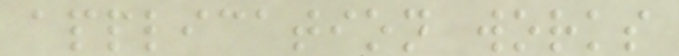application works
